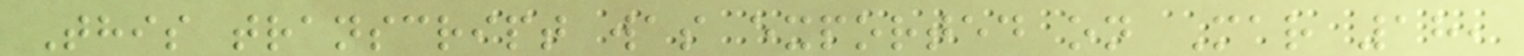This transcript was exported on Mar 18,
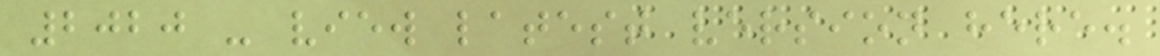2020 - view latest version here.
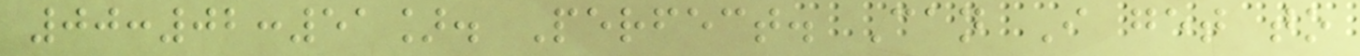00:02:51]. Perfect. Can I get to
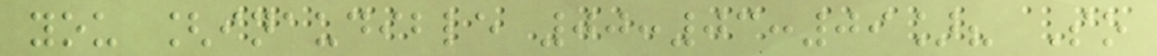you [inaudible 00:03:09]? So
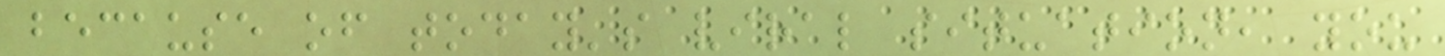because of today's viral situation, you
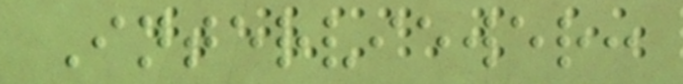Interviewer:
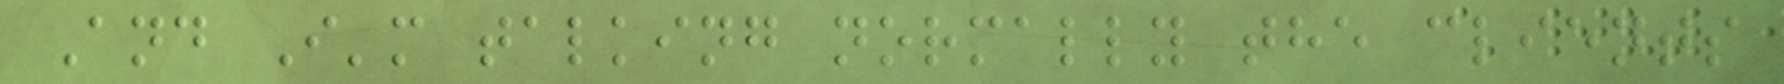And I'm talking normally the clients
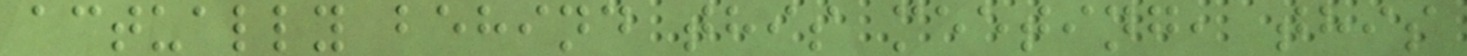actually behind this meeting, this
